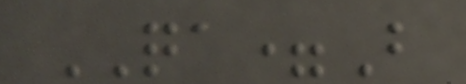QA=B
